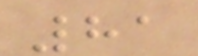81
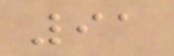91
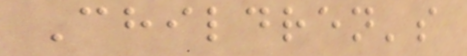Children's
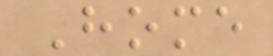Home
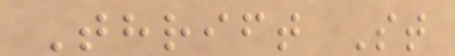Thrift St
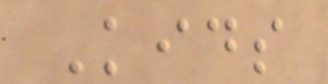Kids
